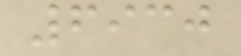6930
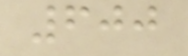600
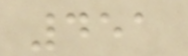451
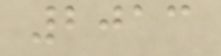2013
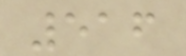516
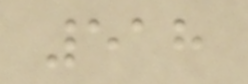518
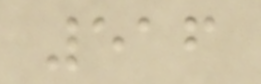516
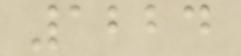1224
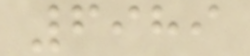6989
